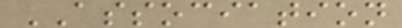ASSOCIATION
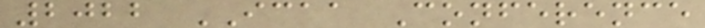2022 ICAA Conference
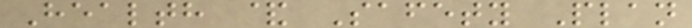Health & Safety Plan
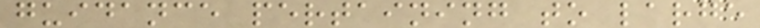guidance pertaining to large
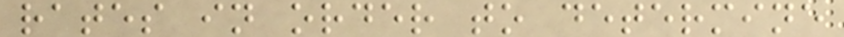rates in order to determine
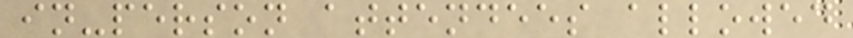in-person attendees allowed
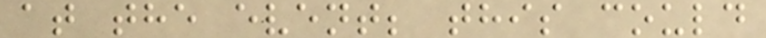at the event; this could
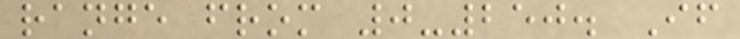range from 0-250. If
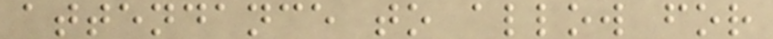attendance to allow for
